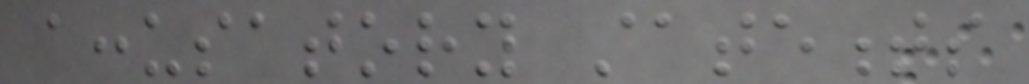accusatory statements
